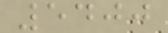5400
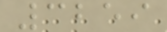3259
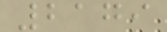2179
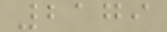2179
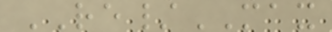RE/MAX
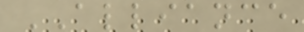ALLIANCE
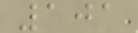101
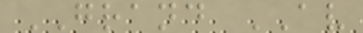GRAND AV
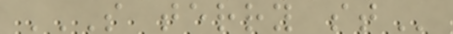S TERRY ST
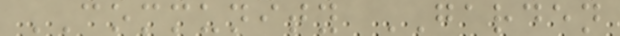COMMUNITY GARDEN
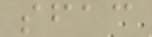sfac
